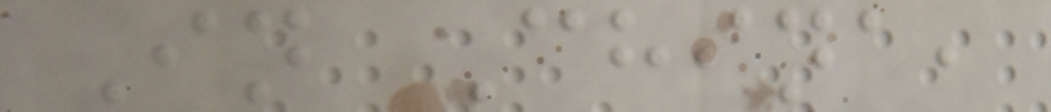In China,
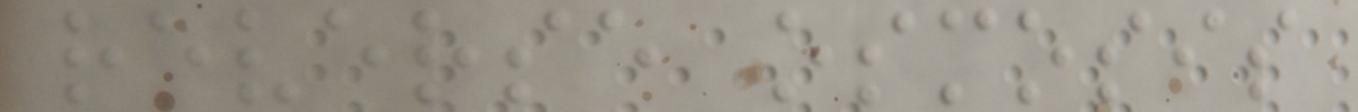reverse osmosis
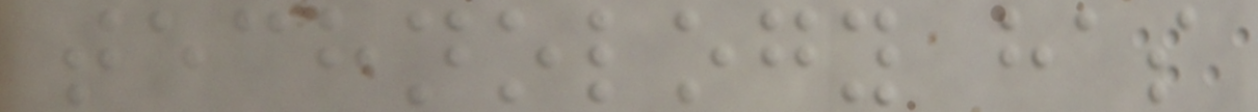technology has
